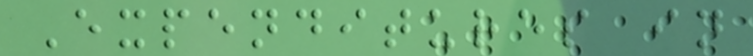Expenditures in
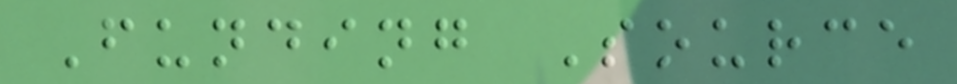Funding Source
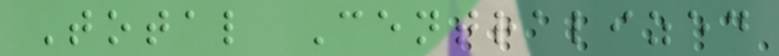Total Centralized
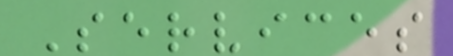Services
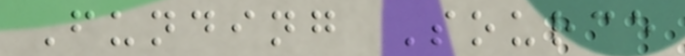Funding Source
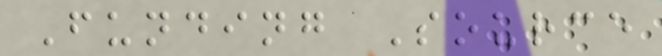Funding Source
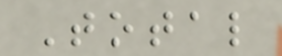Total
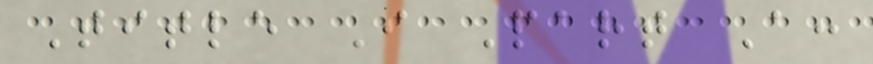Title I Part A:
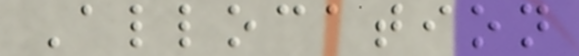Allocation
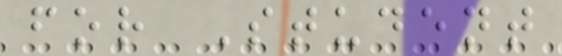for Student
